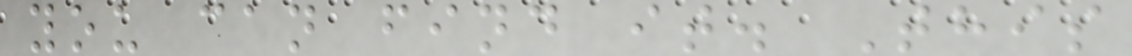you can find it. This
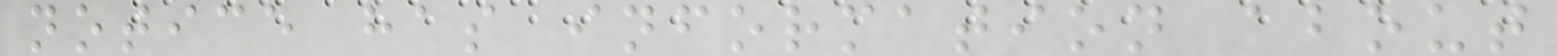notice has information about
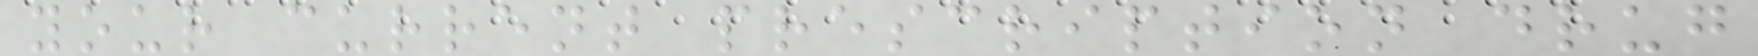your current prescription drug
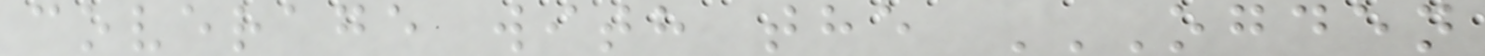coverage with the OGDEN
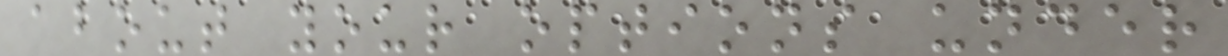about your options under
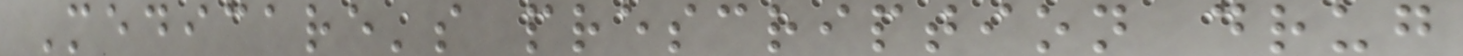Medicare's prescription drug
